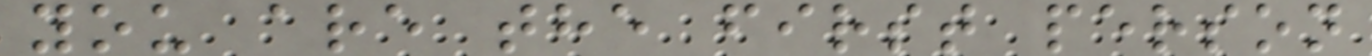you are the first person
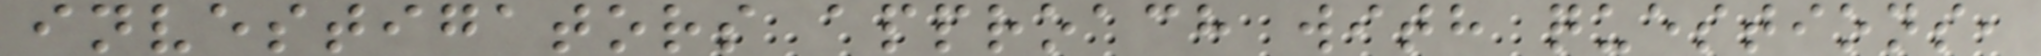investigators approach with questions,
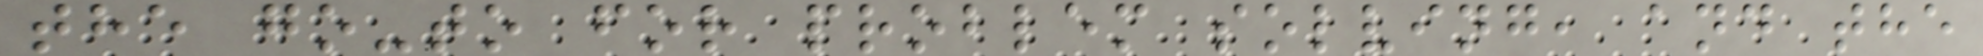the go-to for problem solving, and the
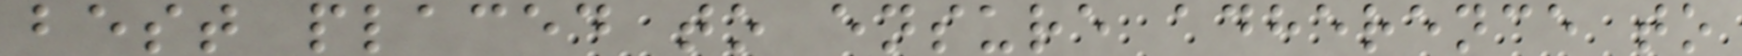best placed to ensure adherence to
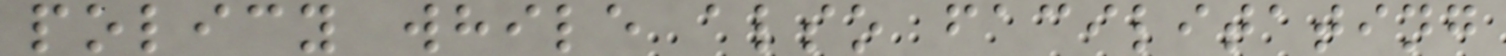policy while also facilitating
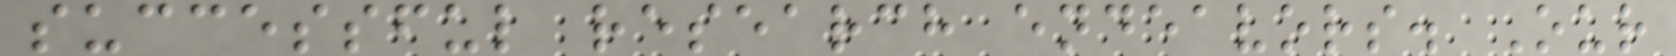successful research endeavors. Our
